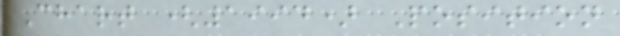Chart (1994) Position
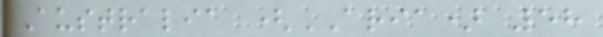Australia (ARIA) 58
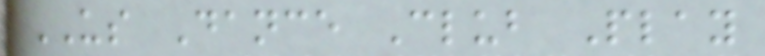US Dance Club Play
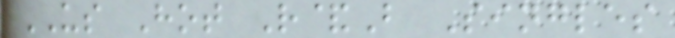US Hot R&B Singles
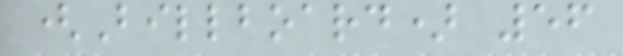(Billboard) 56
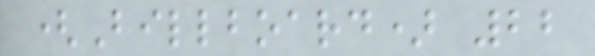(Billboard) 22
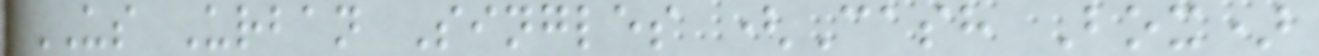US Urban Singles (Cash Box)
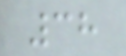38
